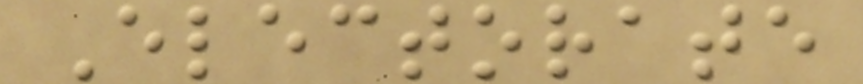Electorate
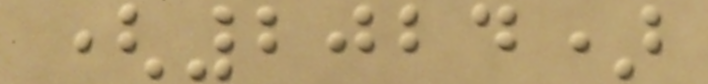(2024)
